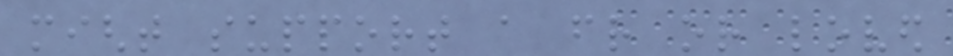might support a friend or loved
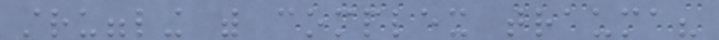struggling with complex trauma?
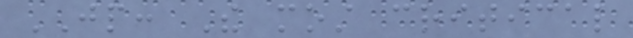JP: The most critical
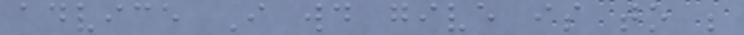advice I would give is to be
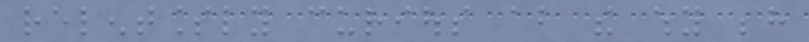relentlessly curious about the why behind
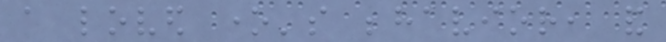a loved one's behavior, and
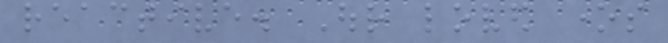reactive. Our loved ones
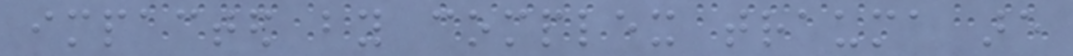impacted by complex trauma are
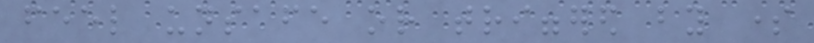feel unsafe or triggered by some
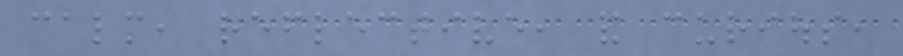calm, reflective, and curious,
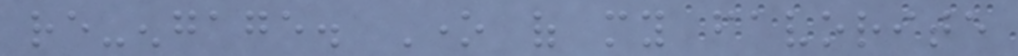re-engage. One of my favorite
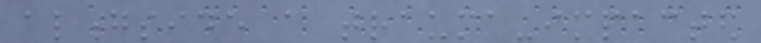alongside a trauma-impacted
